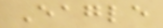Eagle
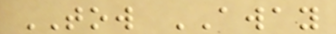TOW AWAY
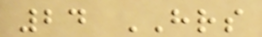24 HRS
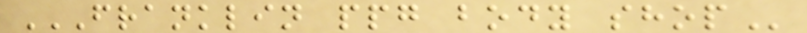FRANKLIN PPG BODY SHOP
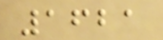1621
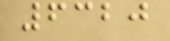6320
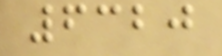6320
